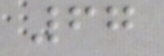67
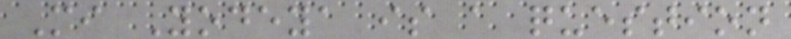Mi Yodeya is a question
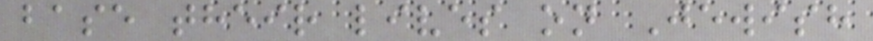base their lives on Jewish
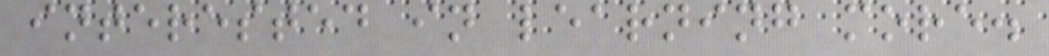interested in learning more.
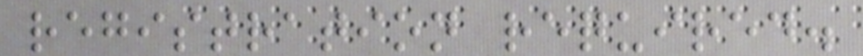registration required.
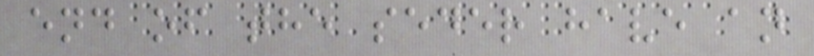end of the seder have an
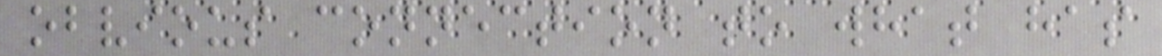obvious connection to what has
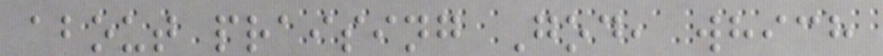about praising God, which
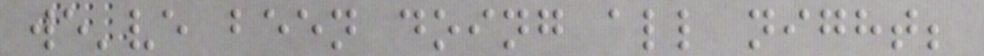we've been doing all night;
